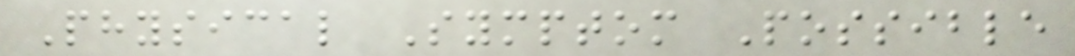Physical Symptom Possible
